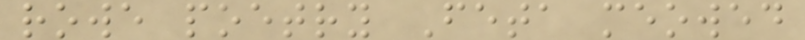rowe poetry Feta meowed
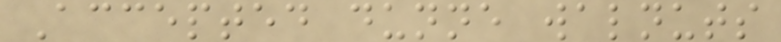Accepted dunne walnuts
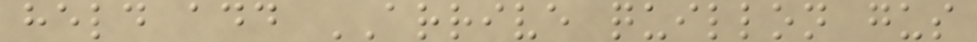held add ARRIVE quillon gus
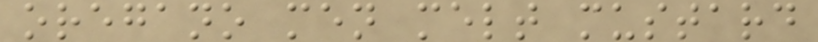oregano men melt mustard
